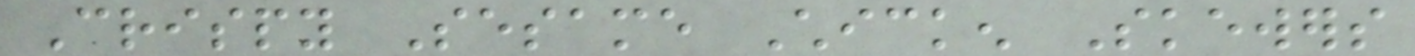Crispy Sesame Chicken Skewers
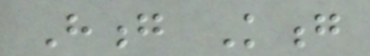Hong Kong
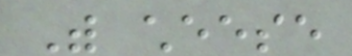With cheese
